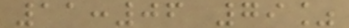11:06 79%
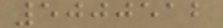5000512
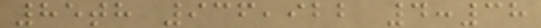85th 936,922 4:38
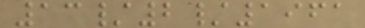13/2/1961
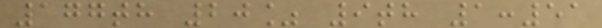177th 20% 9th 1:51
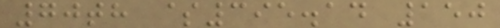70th $395.14 150
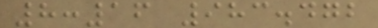8:16 983.472
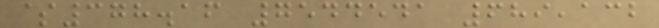$378.16 7544541 689,132
